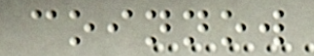coinnow
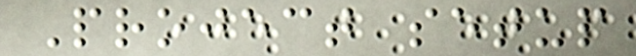Project setup
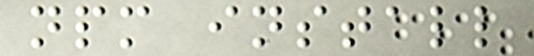npm install
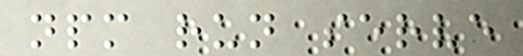npm run serve
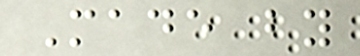Made by
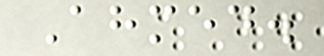Ahmed.
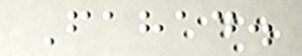Fahad.
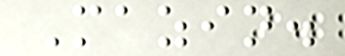Mazin.
